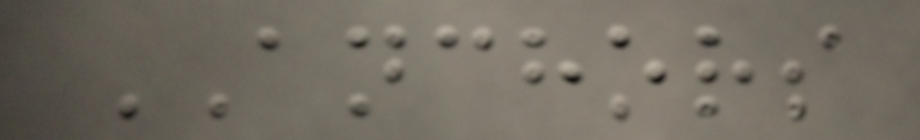ANCHORS
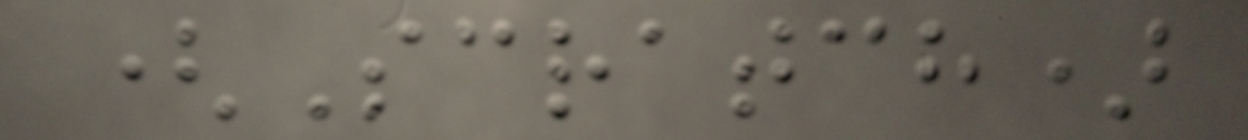(Scratch)
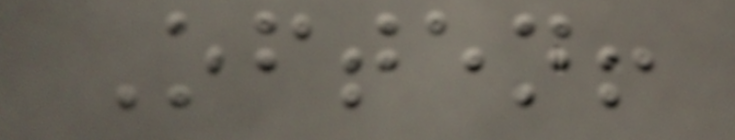Often!
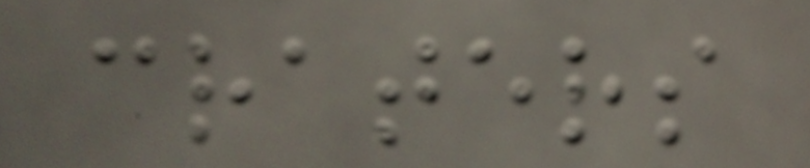craters
